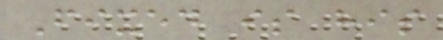Fixed is his
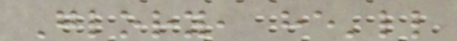Glory, he'll
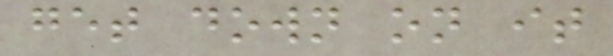get down on it
